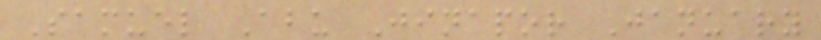Samuel Abu Jinapor January
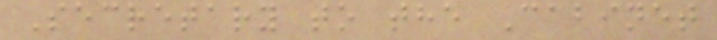Secretary to the Cabinet
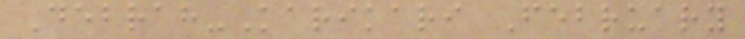Debrah-Karikari February
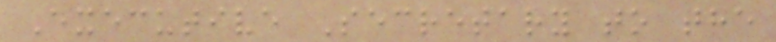Executive Secretary to the
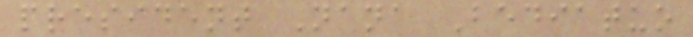president Nana Bediatuo
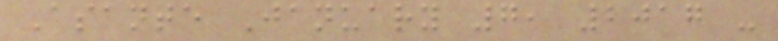Asante January 7, 2017 -
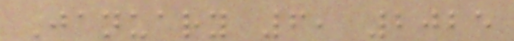January 6, 2025
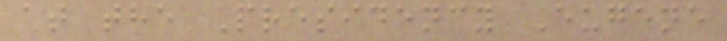at the Presidency Eugene
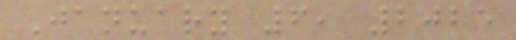January 6, 2025
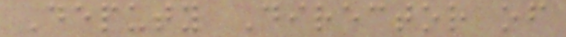Deputy Director of
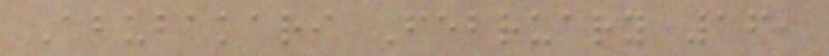Abubakari February 16,
